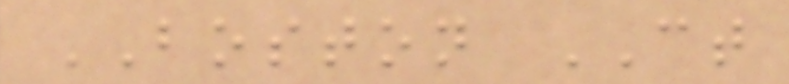BOSTON CT
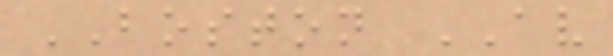BOSTON AV
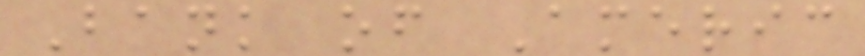Bank of Americ
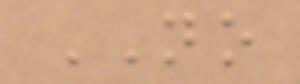NO
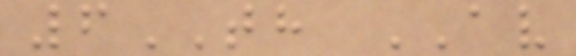6TH AV
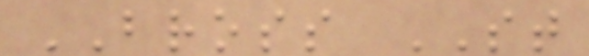BROSS ST
